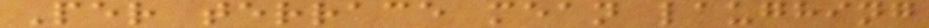Per terrace mean laughing
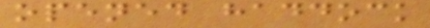opened haddock
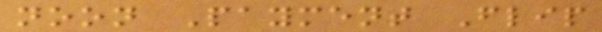noon Payment Flip
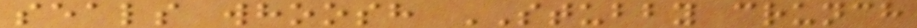seals whoosh STUBBY crunch
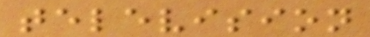television
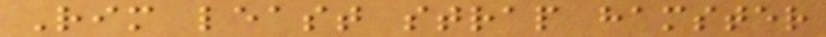Rim least strap hamster
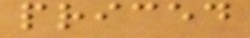priced
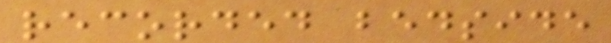recorded bedside
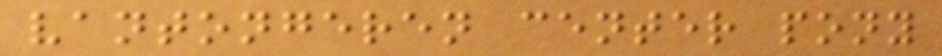vantongeren center pony
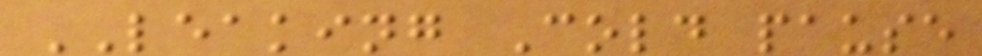LEAKING Cold pause
